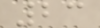23
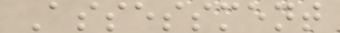Assessment
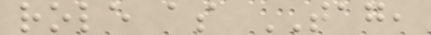role as TAG,
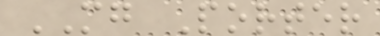MG Porter
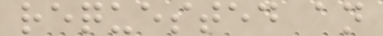requested an
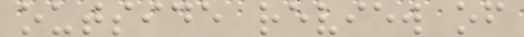outside review of
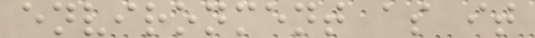environment as it
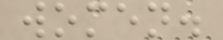women.
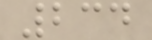234
